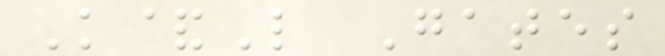K&L Gates
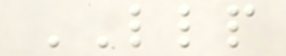LLP
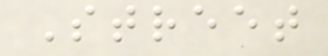Street
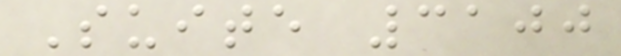Suite 3100
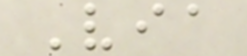Via
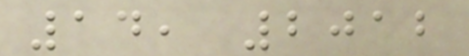14, 2012
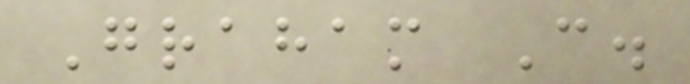Graham C.
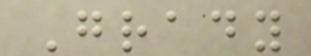Grady
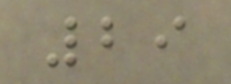29
